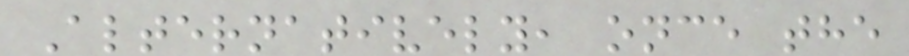Alternatively, once the
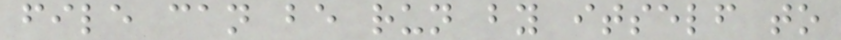file can be run by itself to
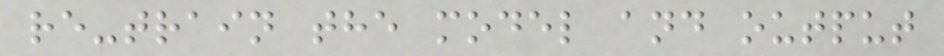re-train the model and output
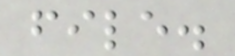file.
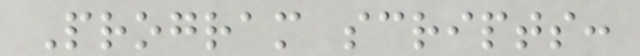Program scripts:
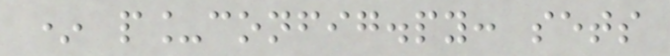* p_config.py: sets
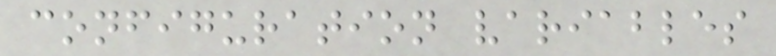configuration variables
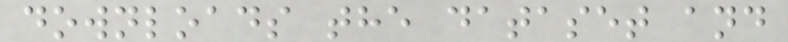downloads the dataset and
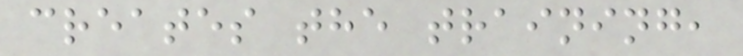creates the training,
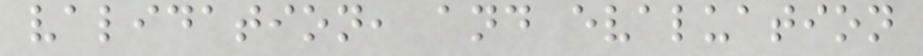validation, and evaluation
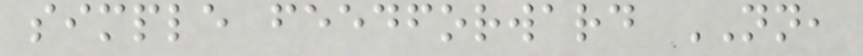simple feedforward NN,
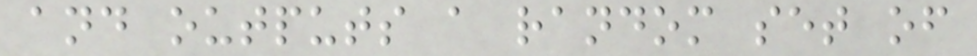and outputs a random set of
